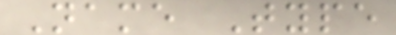Name Type
